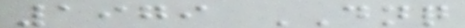1979 DNQ
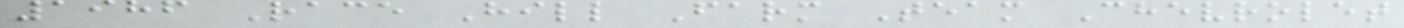1986 Race Hill Farm Team Chevrolet
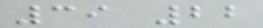39 22
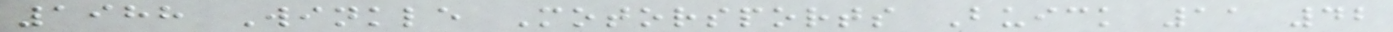1988 Winkle Motorsports Buick 11 42
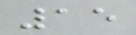15
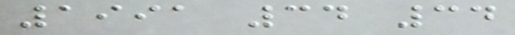1991 34 34
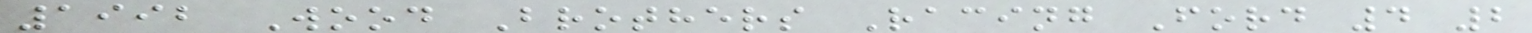1992 Wood Brothers Racing Ford 4 2
